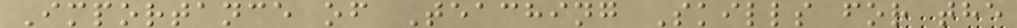Importance of Teaching Skills for the
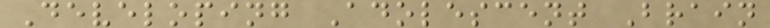Developing Adolescent Brain
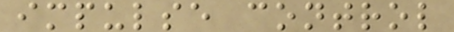impulse control
